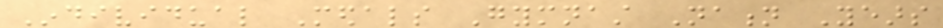Individual Medals Gymnast Nation Years
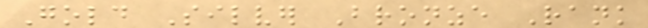Gold Silver Bronze Rank
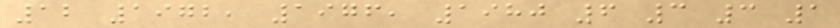12 1972, 1976, 1980 6 3 3 1
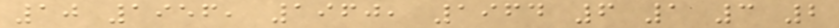10 1956, 1960, 1964 6 1 3 2
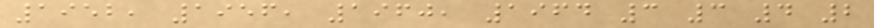1952, 1956, 1960, 1964 3 3 4 2
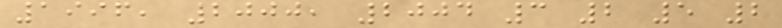1996, 2000, 2004 3 2 5 2
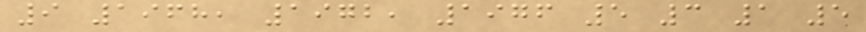9 1968, 1972, 1976 5 3 1 5
